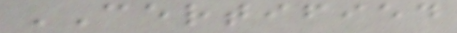CERTIFIED
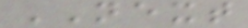NEXT
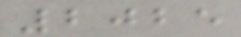2025
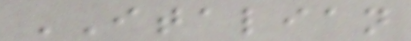ITALIAN
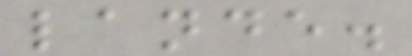lande.
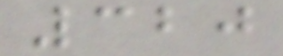320
